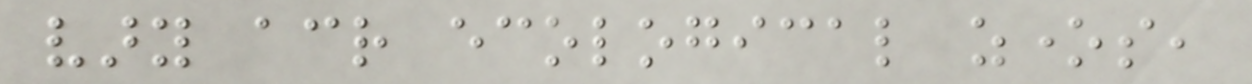vary across ecological zones,
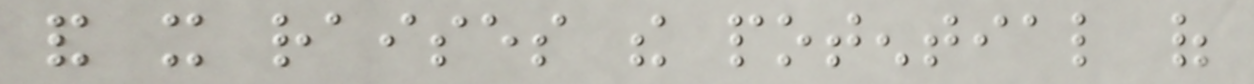and it raises the potential of
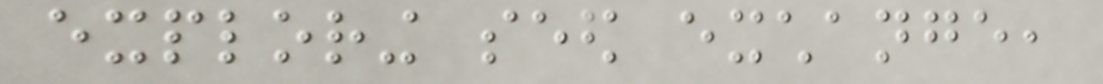exploring seed exchange,
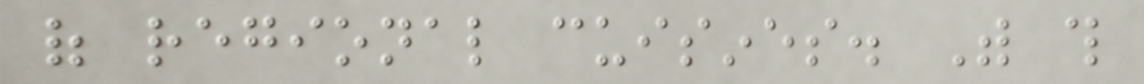of regional cuisines. With this
